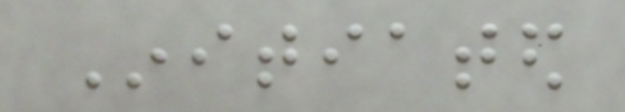Initiated
